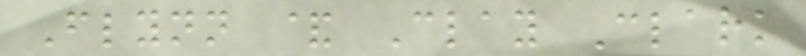Flynn & Clay Clark
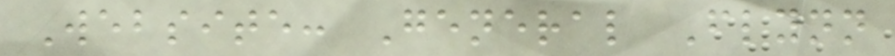Website: General Flynn
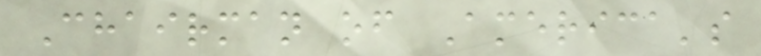Chairman of America's
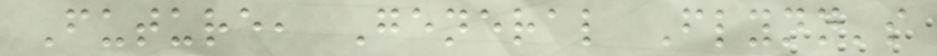Future, General Flynn's
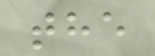the
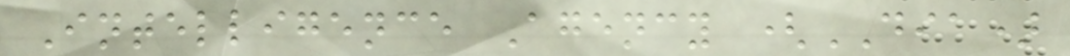Intelligence Agency (DIA)
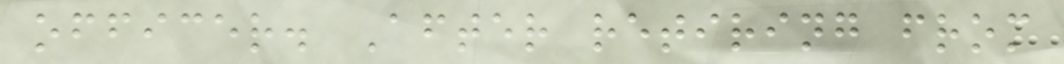officer. After retiring from
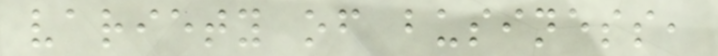variety of business,
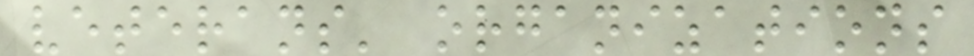veterans' organizations
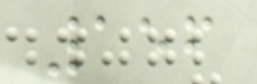156
